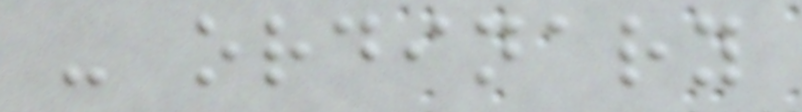- ordinary
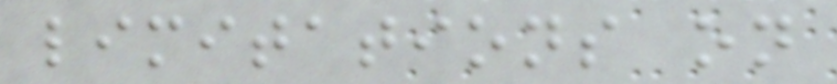limitations on
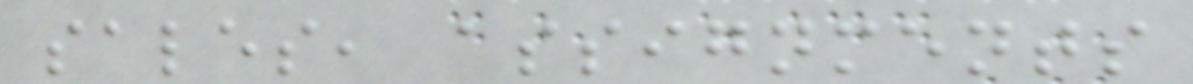sales, assignments
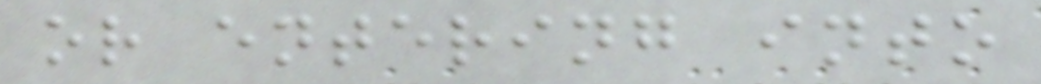or entering into
